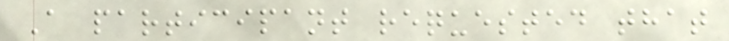A participant requested that
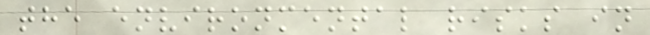the environmental risks in
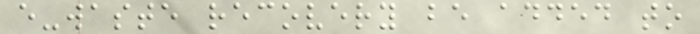e-waste recovery be added to
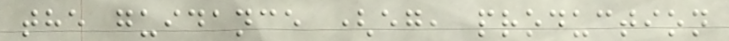the guidance (eg, production
